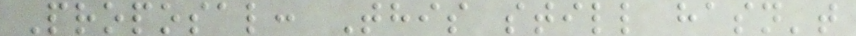Proposal: This still hasn't
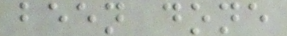been done
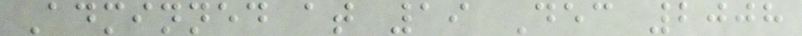Adminned at 19 Dec 2008
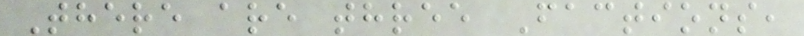There are three Factions,
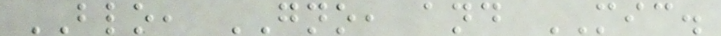BLO, GNO, and MIC.
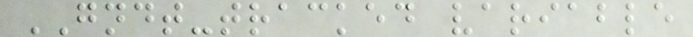GNDT-tracked variable
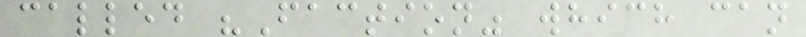called "Faction" which can
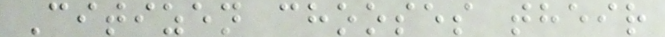Citizen chooses their
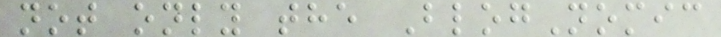not only the BlogNomic
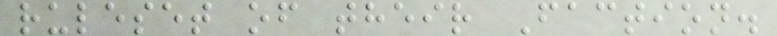ruleset of their Faction.
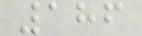186
